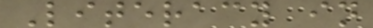Literacy in
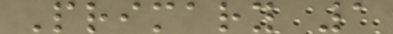Primary 1
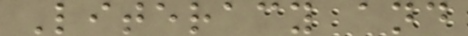Literacy and
